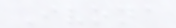Ivona
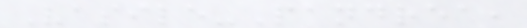Vasile-Pandrea,
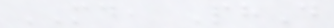MD, PhD
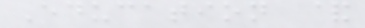Education &
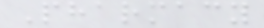Pharmacy
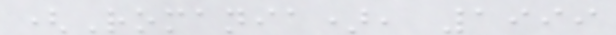(Romania), 1999
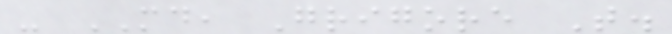- MD, Grigore T.
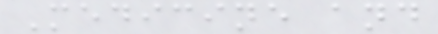Medicine and
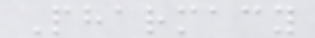Pharmacy
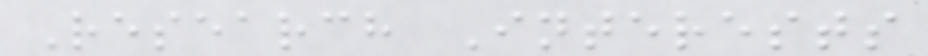Research Interests
